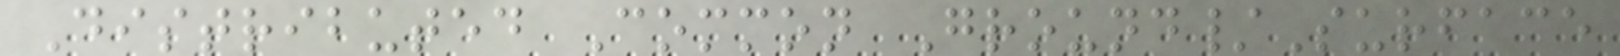Distributed Common Ground/Surface
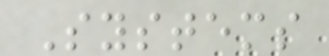Systems
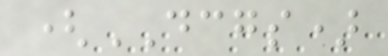(DCGS)
